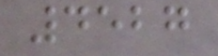4527
